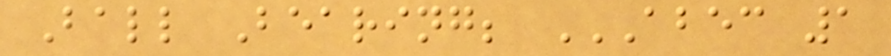Ball Bearing; ABEC 1
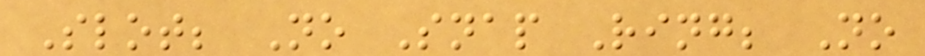Slot; No Snap Ring; No
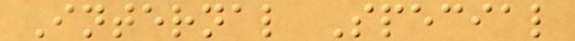Internal Special
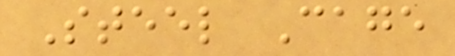Steel Cage
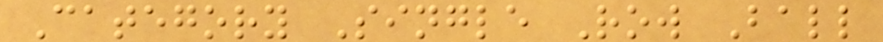Category Single Row Ball
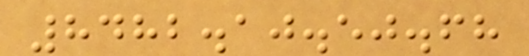8482.10.50.68
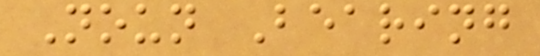Noun Bearing
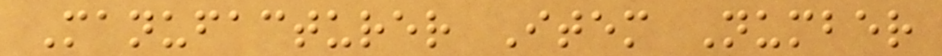Manufacturer Item Number
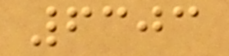6303
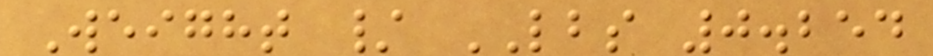Weight / LBS 0.254
